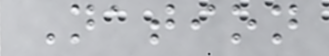Nation
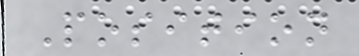Position
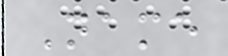Name
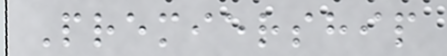Premiership
